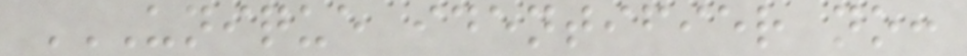UNIQUE IDENTIFIER NO:
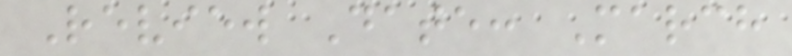Review Date: March
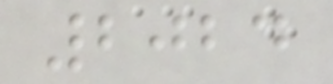2024
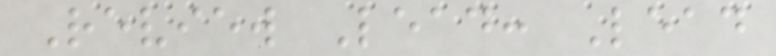Review Lead: Lead
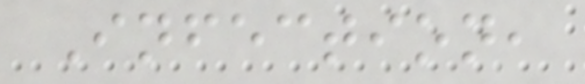Infection,
